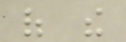of the
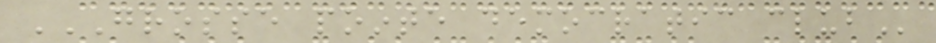GROSSE POINTE DEMOCRATIC CLUB
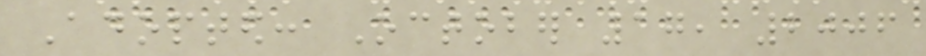Adopted: October 17, 2006
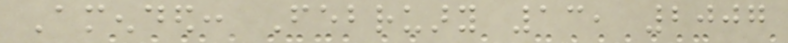Amended: February 13, 2007
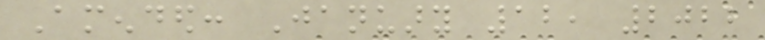Amended: January 12, 2022
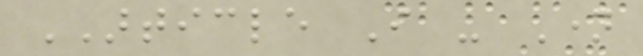ARTICLE I - Name
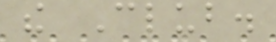the Club.
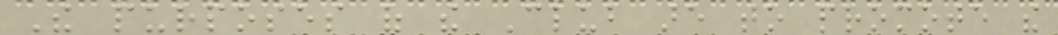The purposes of the Club are to promote the
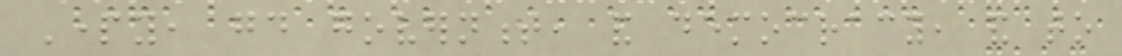Party, good government, and democracy, and to
